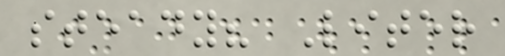steady? Liter
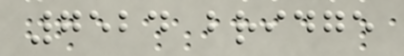7524 bridge
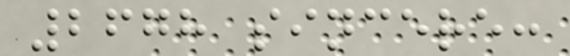2678 sincere:
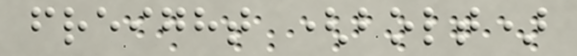freight (bolt)
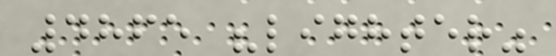4865 "lighter"
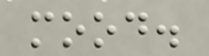mood.
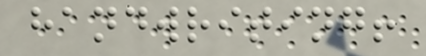handwriting!
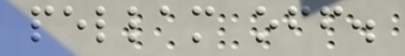pellam off.
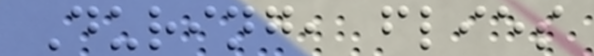During, flies
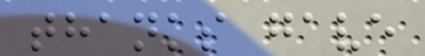thanks gave
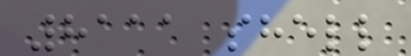8111 shell
